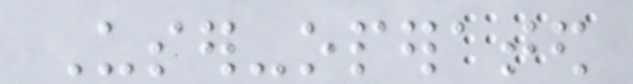User-operated
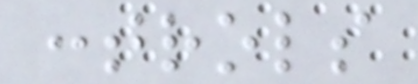controls
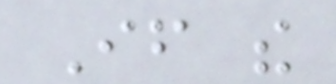If the
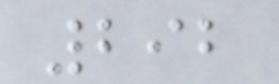292
